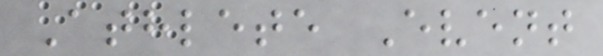Athlete Event
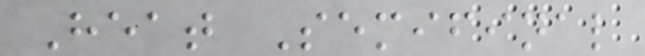Heat Semifinal
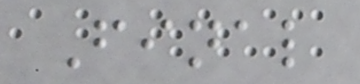Final
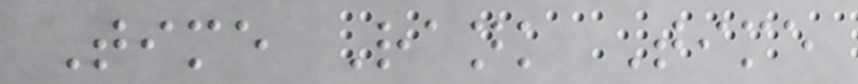Time Rank Time
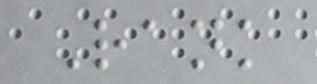Rank
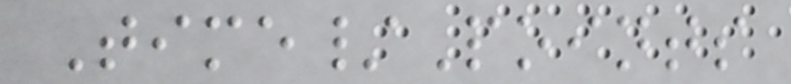Time/Points
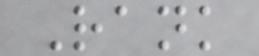Rank
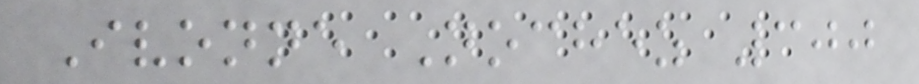Ivonne Nochez 300
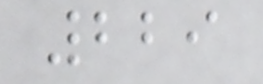229
